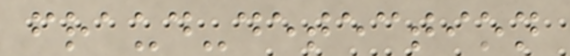fraud-detection
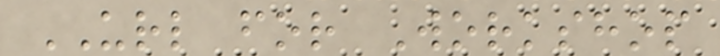URL for Workshop
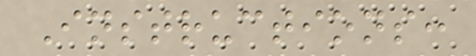Instructions:
